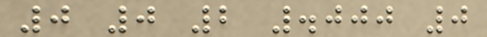0 0 2 .000 0
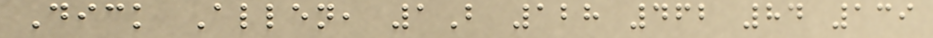Dick Allen, 1B 128 462 84 139
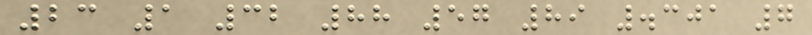23 1 32 88 57 89 .301 7
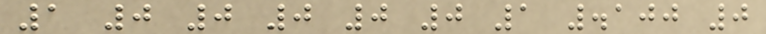1 0 0 0 0 0 1 .100 0
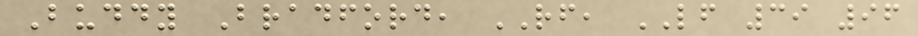Buddy Bradford, RF, LF 39 96
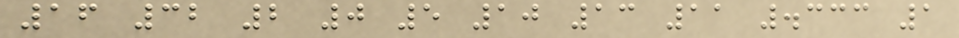16 32 2 0 5 10 13 11 .333 1
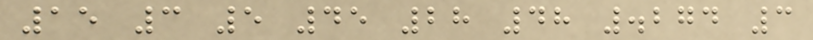15 3 5 45 28 48 .274 3
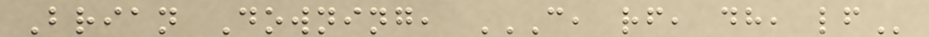Brian Downing, C, RF, DH, LF
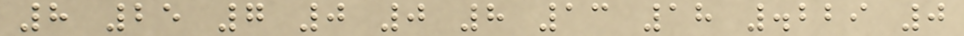8 25 7 0 0 8 13 18 .229 0
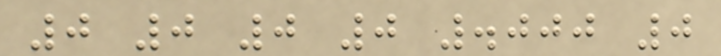0 0 0 0 .000 0
